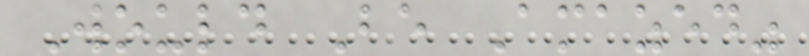Would Be Amazed"
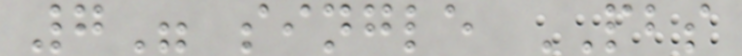7" single PBS
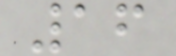16
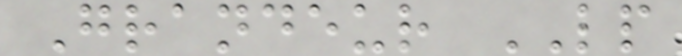Grandeur LP
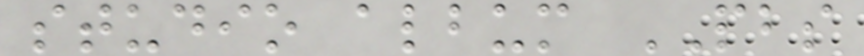studio album PBS
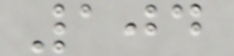104
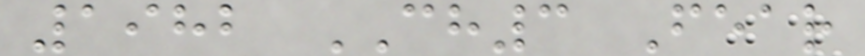1982 CH3 Fear
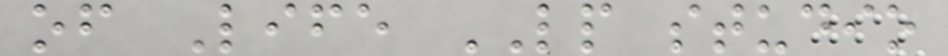of Life LP studio
